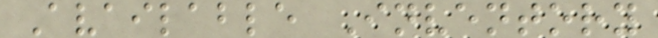Available Inventory
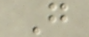G
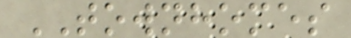TOWNHOMES
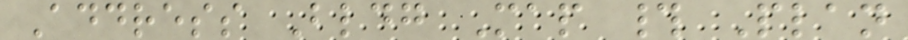Address Bldg Map # Plan
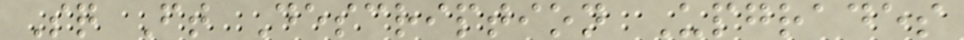Sq Ft Description Upgrades
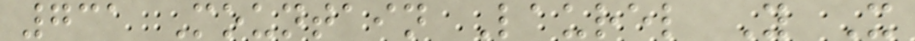731 Mountain Laurel Y X
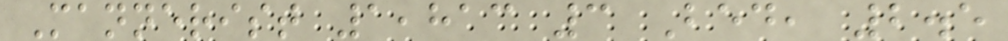Mannerist 1,813 3 Bed, 2.5
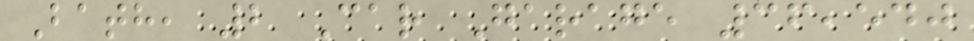Bath, 2 Car Garage 36,540
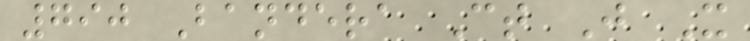790 Bandera Ct J X
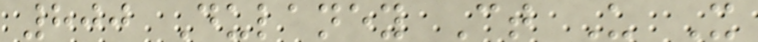800 Dulaney Ct U X
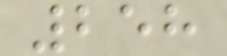258
